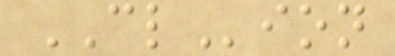CLion
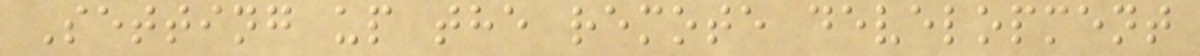Setting up the remote development
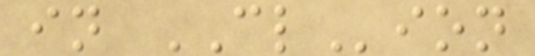in CLion
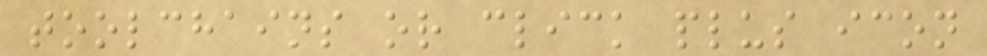toolchains or click plus icon
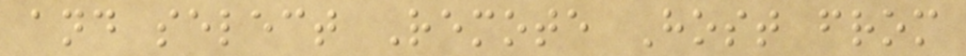and select Remote Host from
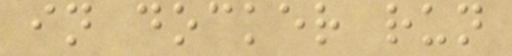in docker run
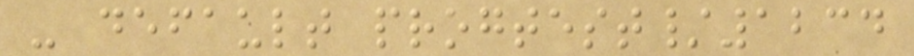- default progtest/1234
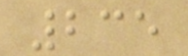235
